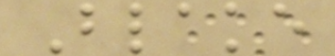Blake
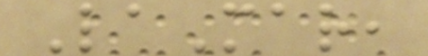LaMar,
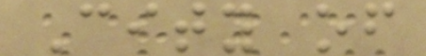City of
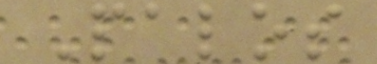Palos
